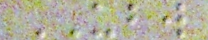UBW
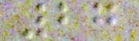27
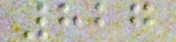827
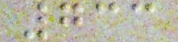733
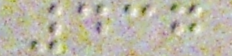437
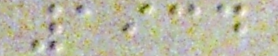1934
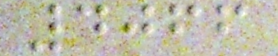4066
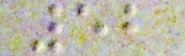52
